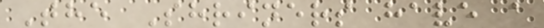The Shriners have a
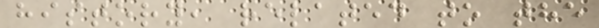history, related to the
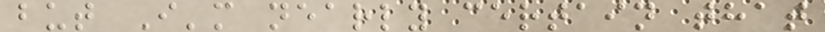but I'm nearly certain that
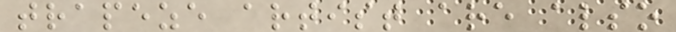trapeze artist are also
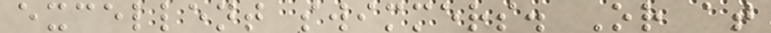excellent swimmers. Or at
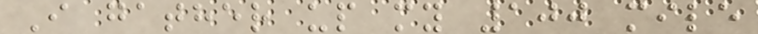I gather up my 100 mile
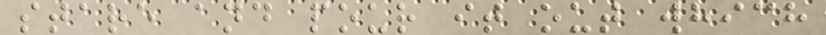stare and pour it out which
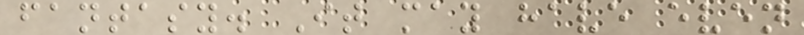fantasy. It may have even
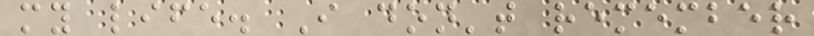my life. I don't remember
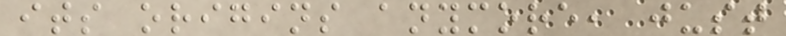its origins anymore, just
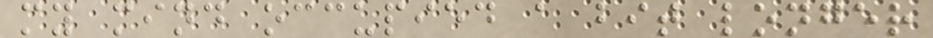my mind occupied a bit longer
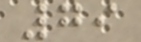79
